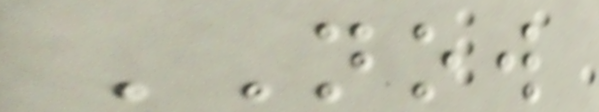NOW
